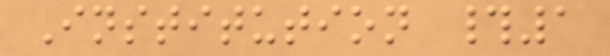Institution #1
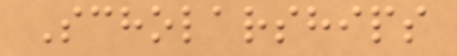Scholarships
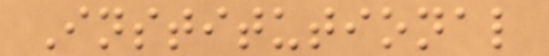Institutional
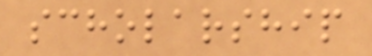scholarship
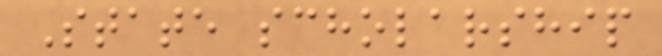State scholarship
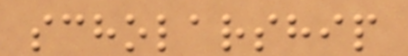scholarship
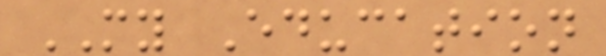MY Education
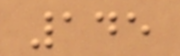145
